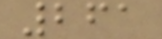261
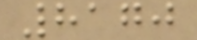8170
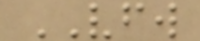VFW
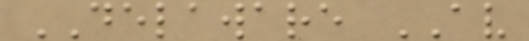DELAWARE AV
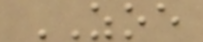ZOE
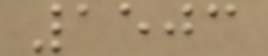1503
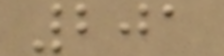201
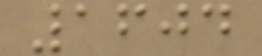1604
